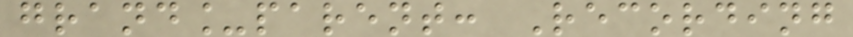grand_parent: Recording
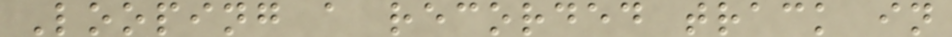Looping a recorded track in
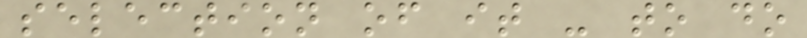selection of it - to do
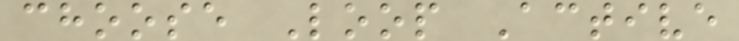choose Loop Active
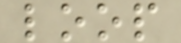loop
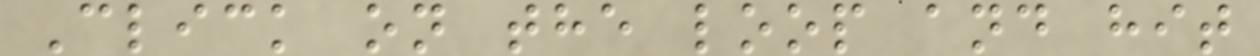Click on the loop and hit
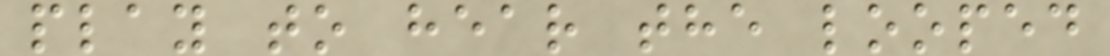play to hear the looped
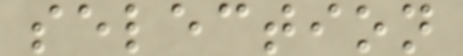selection
